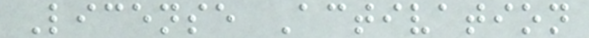License Activation
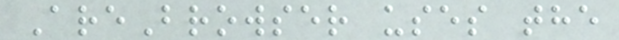AreBrowser uses the
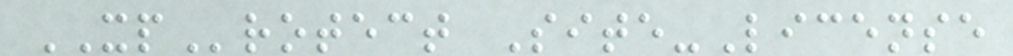XProtect Site-License
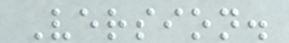Version.
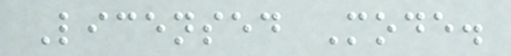Licensed Mode.
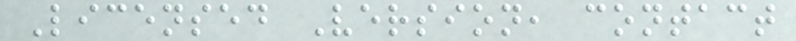Licensed Version, contact
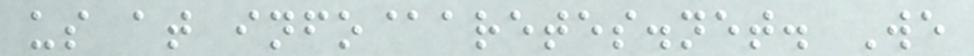us at info@aretes.net. We
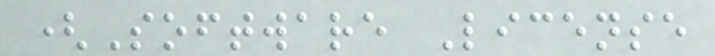(Software License
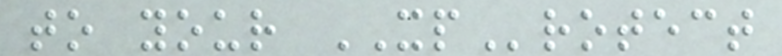to your XProtect
